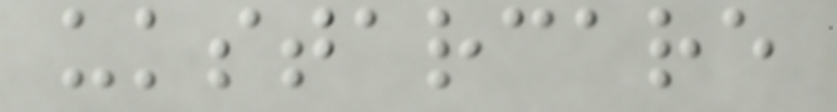ukstarcare
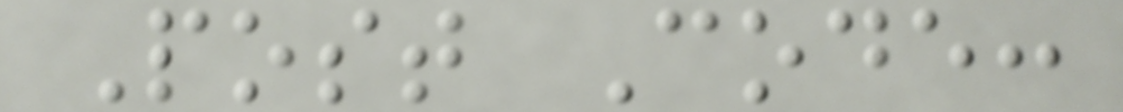Post Code:
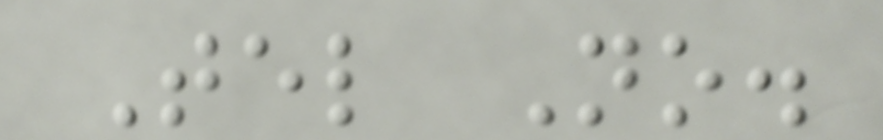Tel No.
